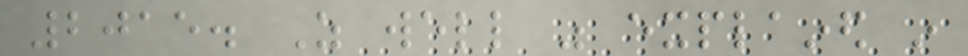2015. As well was explained in
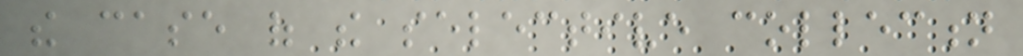the case of the selective collection
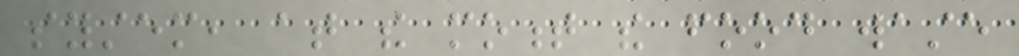system, at the moment the food waste
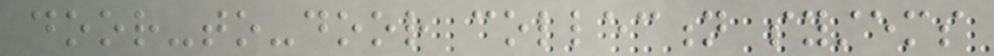door-to-door collection systems
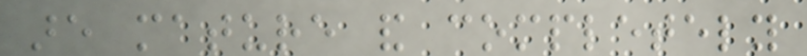are mature and completely
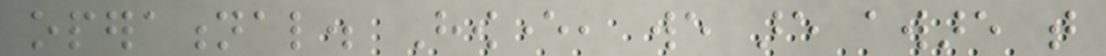operational. However, we are aware that
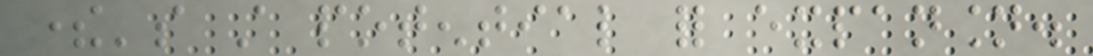there's still potential for expansion.
